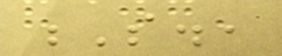S.,
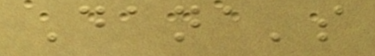Dana's
